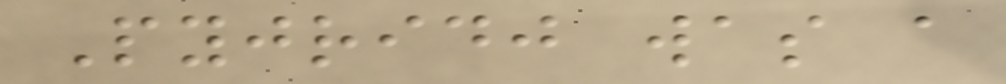Pyjridj was a
